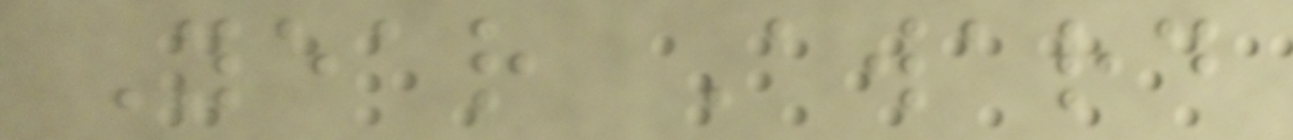Year Award
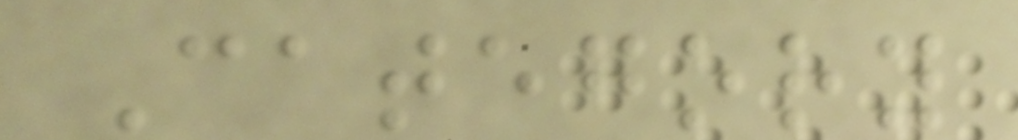Category
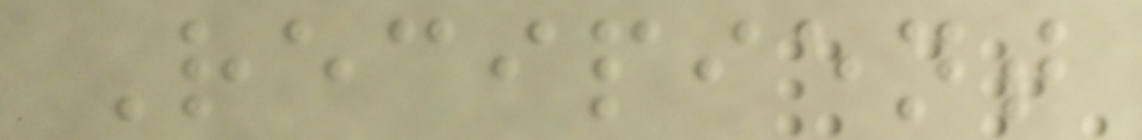Recipient
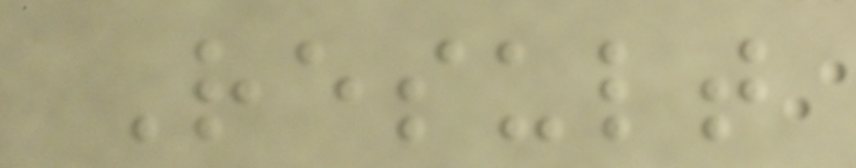Result
